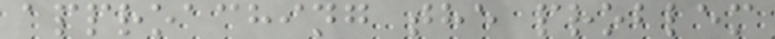approaching the problem
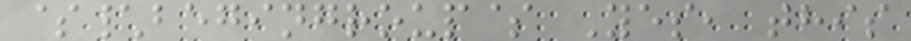$\begingroup$ Yes, this
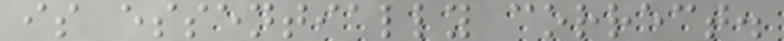is essentially correct.
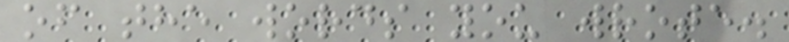of the words you wrote.
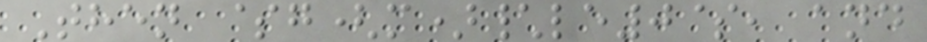Then $g(m)\le0$, and
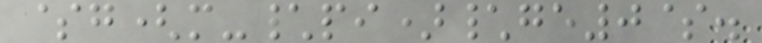$g(m-\pi)\ge0$.
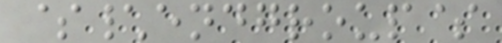$\endgroup$
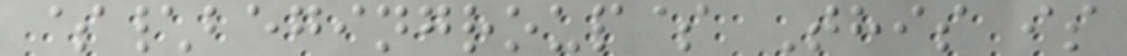$\begingroup$ This is
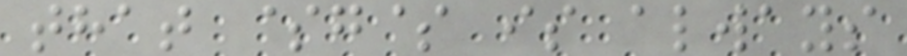that $g$ is always
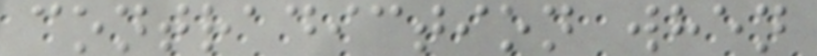contradiction when
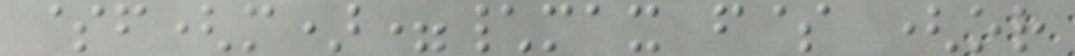$f(m)=\max f$ (or
